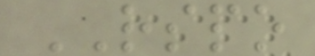RSPO
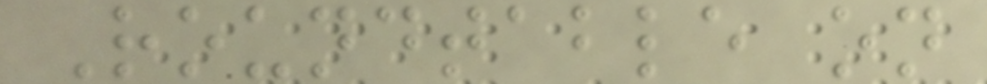Roundtable on
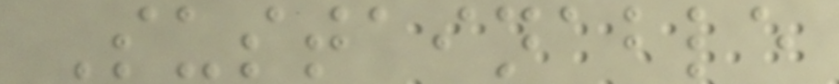Sustainable
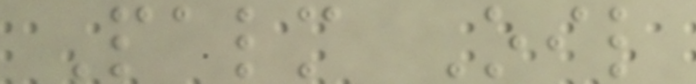Palm Oil
